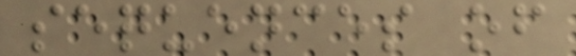sequences of
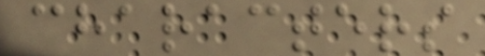characters
